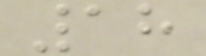18
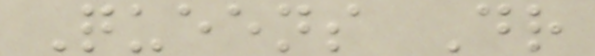Queens Dr
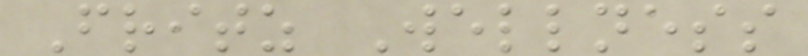Fritz Wellness
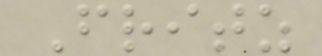Fritz
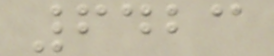6423
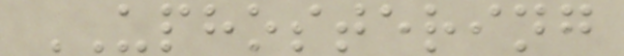UPHOSTERING
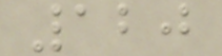120
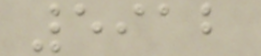5912
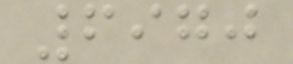6970
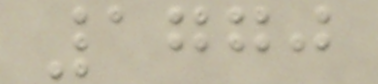1770
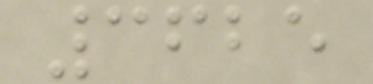3625
